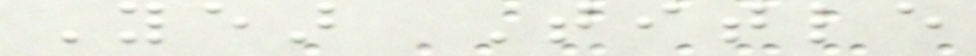Year Title
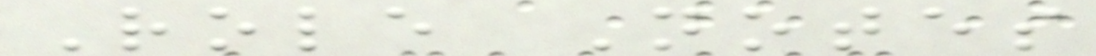Role Notes
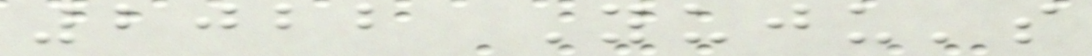2022 Yuju's
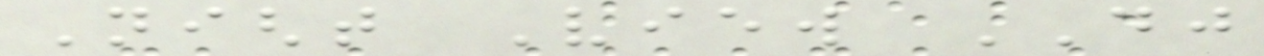Night View DJ
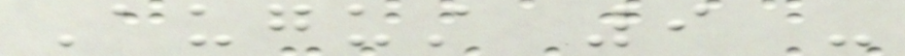August 9 -
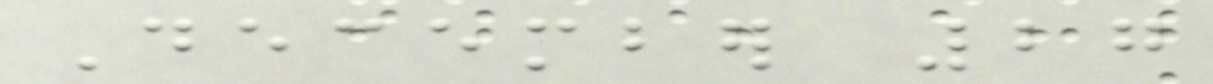December 27
